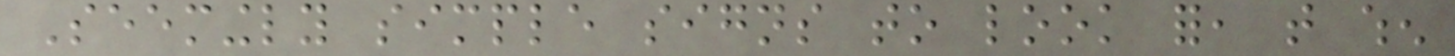Seemingly simple signs to look for, that when
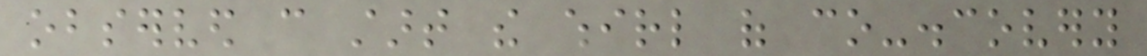observed can start the whirl of co-discovery
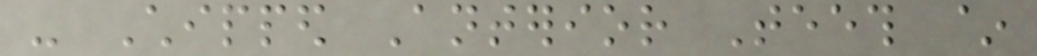- Chipped Anterior Teeth ~
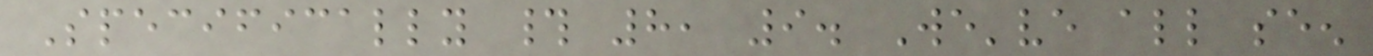Specifically # 8, 9. We've all seen
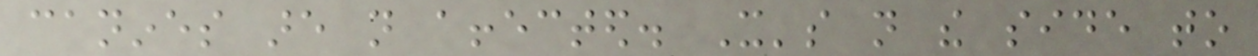canines are not affected. It's not the side to
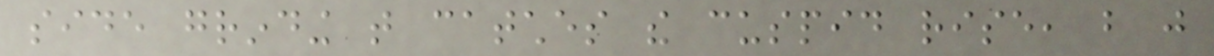side grinding that catches the cuspid rise, but just
